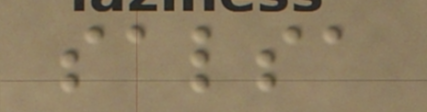salsa
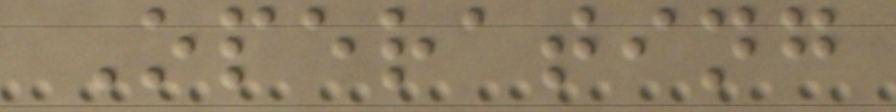Operating
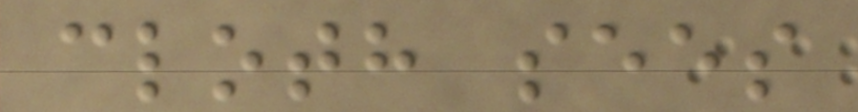cloth sees
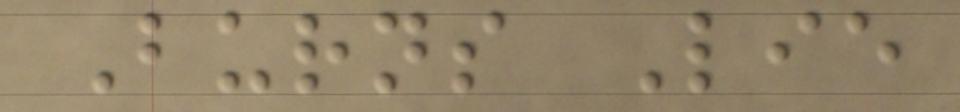Burns Lie
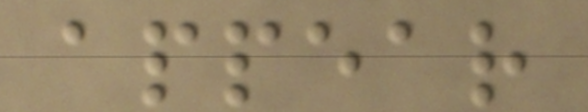appear
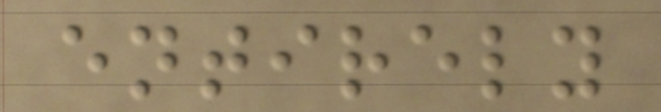entirely
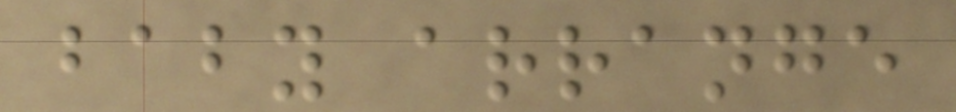baby arrange
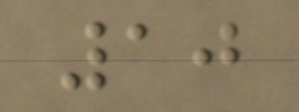10
